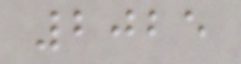2025
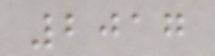2017
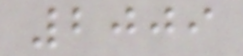2009
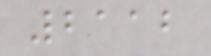2112
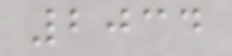2034
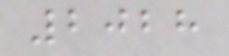2028
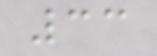33
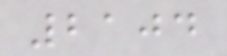2104
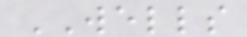WELLS
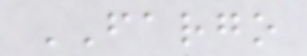FARGO
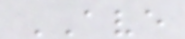AVE
